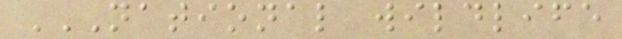NATIONAL WILDLIFE
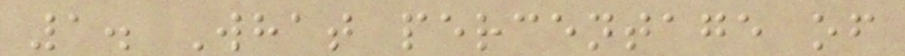1. What percentage of
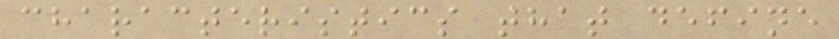characteristics that define
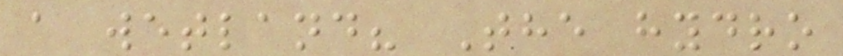a wetland? The hydro
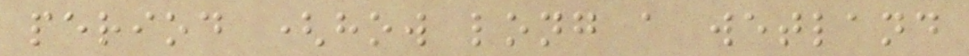period (how long a wetland
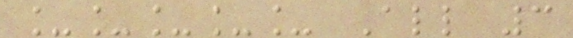_____ All 3
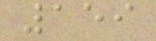159
